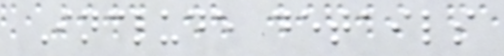Include details
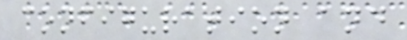configuration and
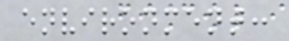environment:
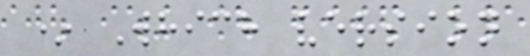* Which version
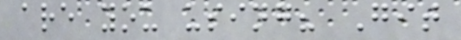are you using? Git
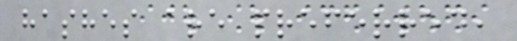hashes are preferred,
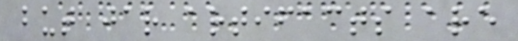but jar artifacts are
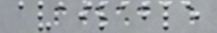available
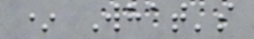* What's
